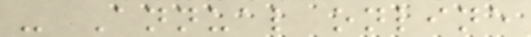- Annual online
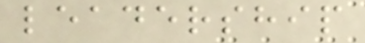leadership
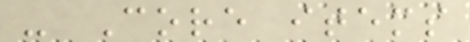- Core items
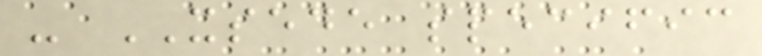- XSEDE specific
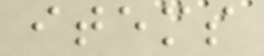items
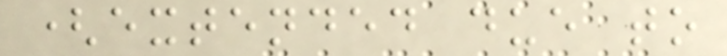(extended due to
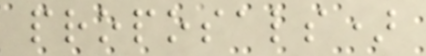proposals)
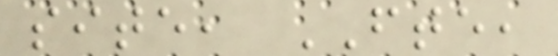site, FTE,
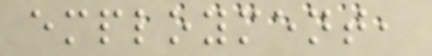employment,
